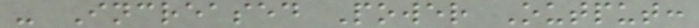- Increased Power Output:
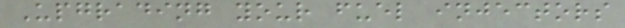Upgrading your fuel injectors
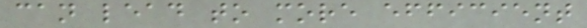can lead to more efficient
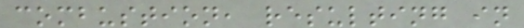combustion, resulting in
